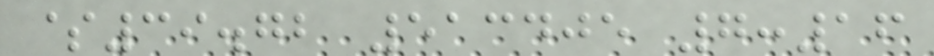$39.72 513405 7:16
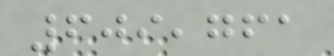609,761
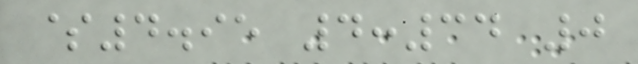$4.95 4:34 0
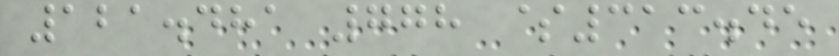121.481 778 $313.45
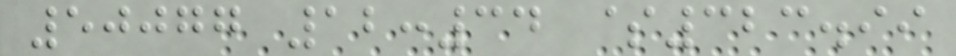50077 12:34 $323.99
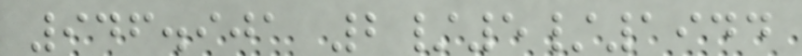946.901 2/5/1944
